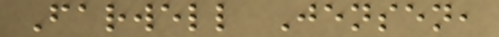Farwell Jensen,
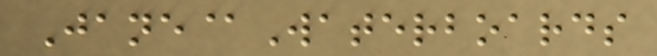Jane@Waterboards
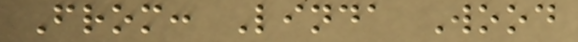From: Linda Wood
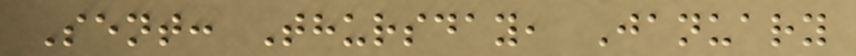Sent: Thursday, January
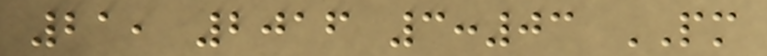21, 2016 3:03 PM
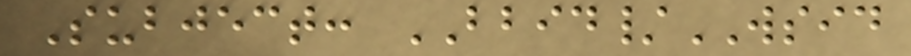Subject: BBID/WSID
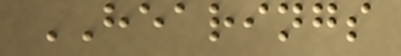HEARINGS
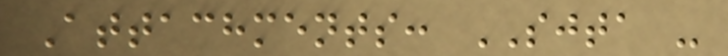Attachments: SJTA -
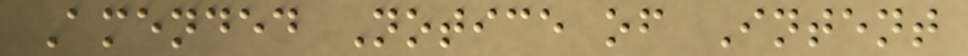Amended Notice of Intent
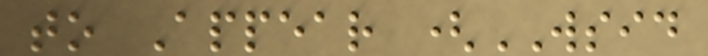to Appear (WSID
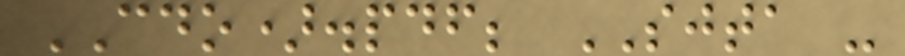CDO).pdf; SJTA -
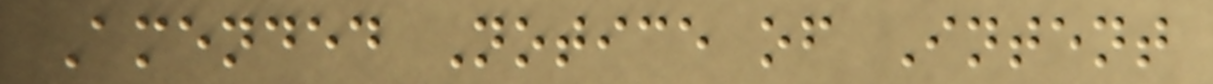Amended Notice of Intent
